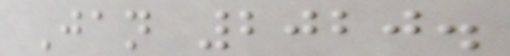Jan 2020.
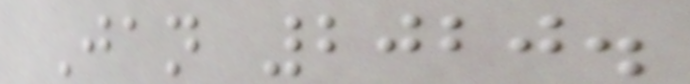Jan 2020.
